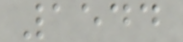1544
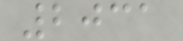2031
